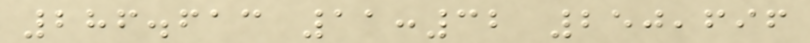286.613 11:32 250,696
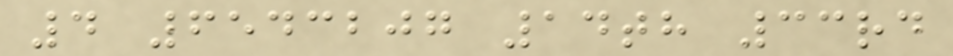4 6543207 14th 33rd
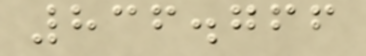836.766
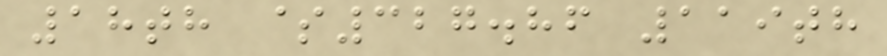18th $327.86 119th
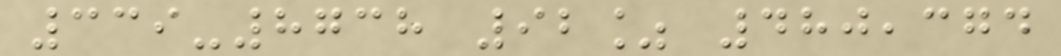339-8738 92% 480,374
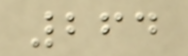264
